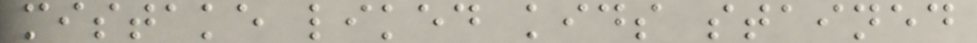mistake liked kids stained
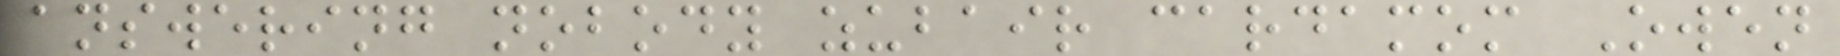answering nobody zubair cardamom Owen
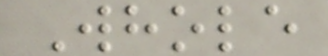Whole
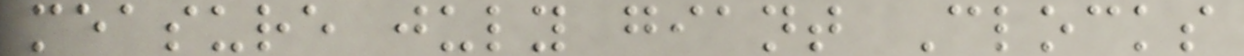measure july giant Clocks
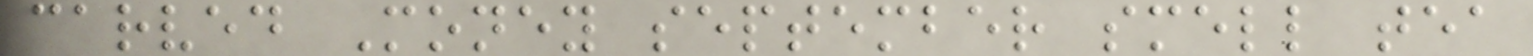carved Money september smell tea
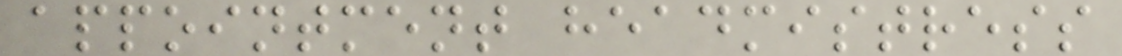appointment headmistress
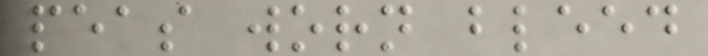peas worn bleed
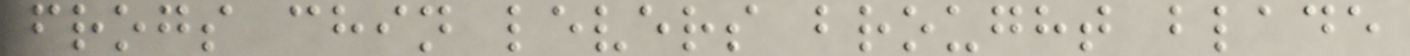frogs chin levers brought blade
